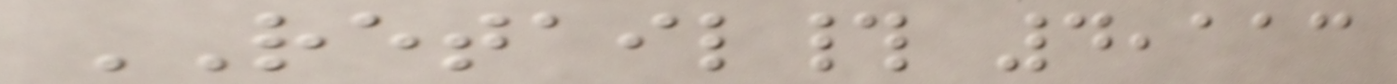RETAIL# 4,113
